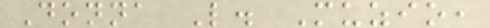Donna L. Muzio,
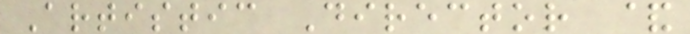Artistic Director &
